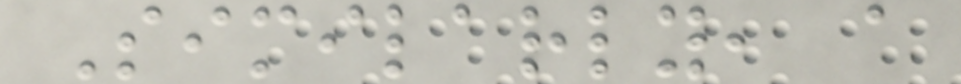Similarly, a
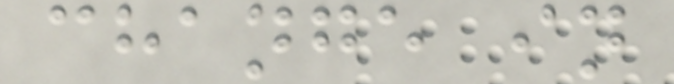change in
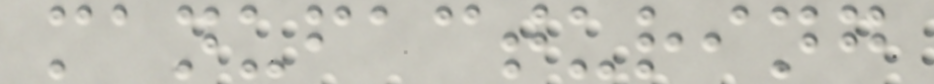manufacturing
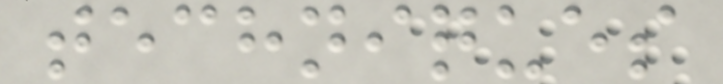techniques
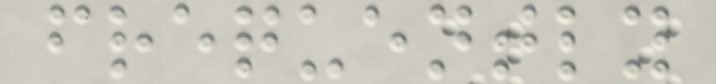frequently
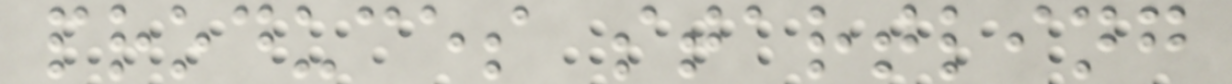produces startling
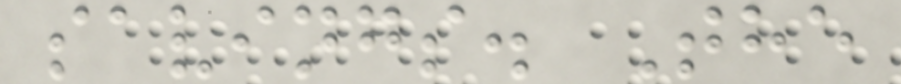savings. The
